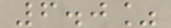6.0%
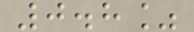0.8%
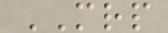MRP
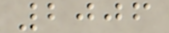2006
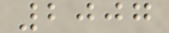2007
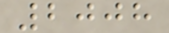2008
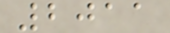2011
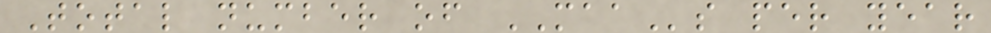Total number of MAAs per year
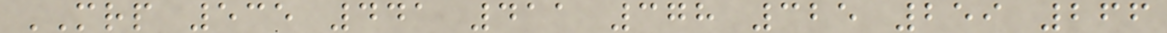MRP 535 441 411 378 325 259 266
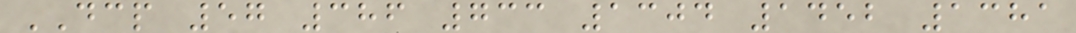DCP 57 386 733 1304 1452 1381
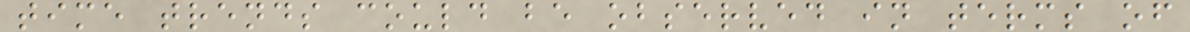time trends could be observed in terms of
